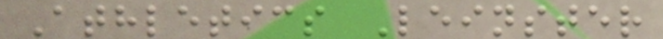Athletics Leinster
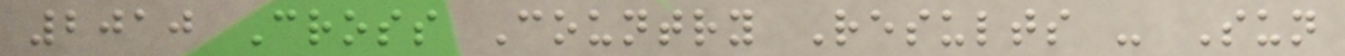2010 Cross Country Results - Sun
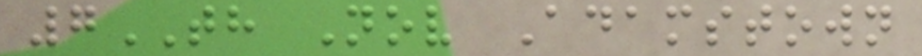7TH Nov Adamstown
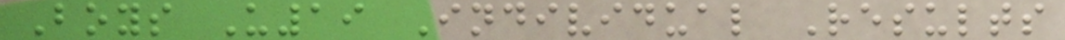Boys U19 Individual Results
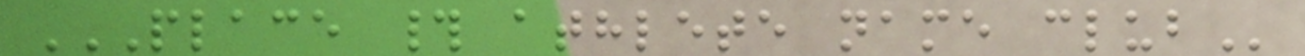PLACE # ATHLETE NAME CLUB
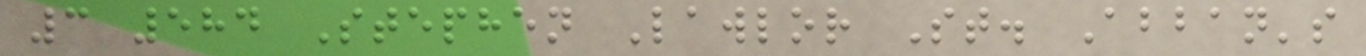3 584 Stephen Lawlor St. Abban's
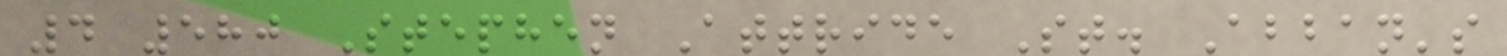4 580 Stephen Attride St. Abban's
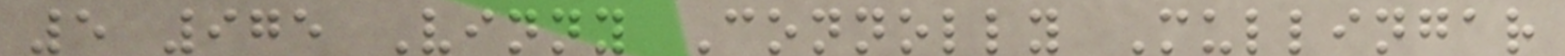5 975 Vinny Connolly Mullingar
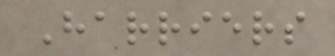Harriers
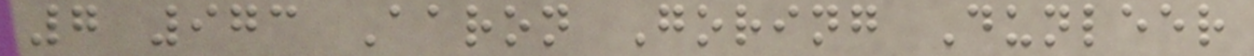7 973 Aaron Goring Dunleer
